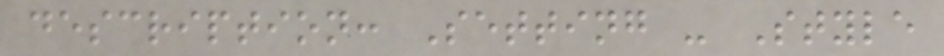description: Setting - Style
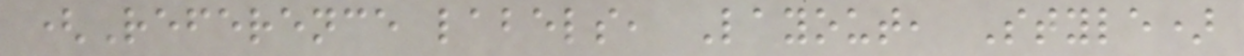(Reference labels, Layout, Style)
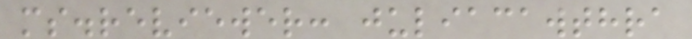ms.reviewer: juliacawthra
